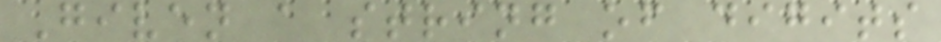Given a string of digits
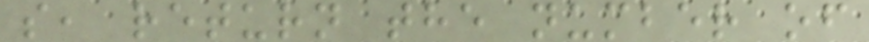s, return the number of
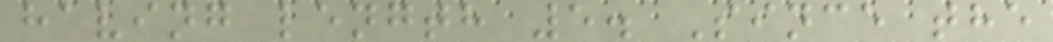having length 5. Since the
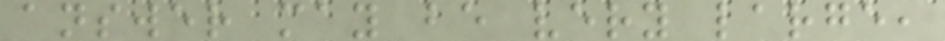answer may be very large,
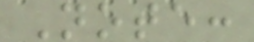Note:
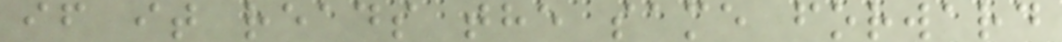if it reads the same forward
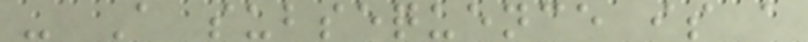- A subsequence is a
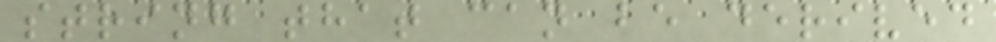string that can be derived
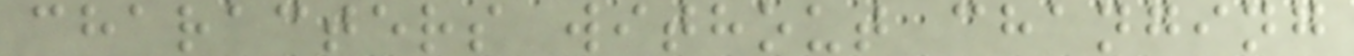characters without changing
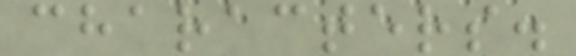characters.
